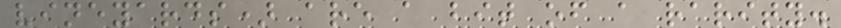vineyards) are a bit of a rarity.
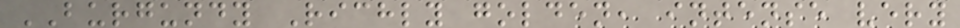BURGUNDY Richly golden, intense very
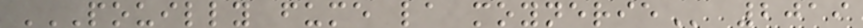POUILLY FUME LA MOYNERIE 2019
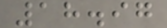18.97
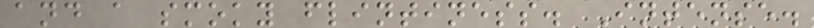and a smoky flintiness. Intense.
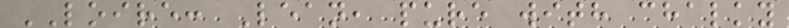LOIRE: Lean, pure with chalky
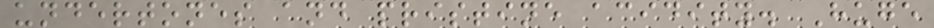undertones and pristine acidity. Huge
